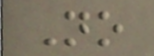No
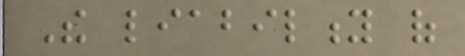The liability of
